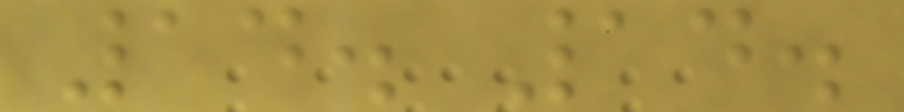14. 14.
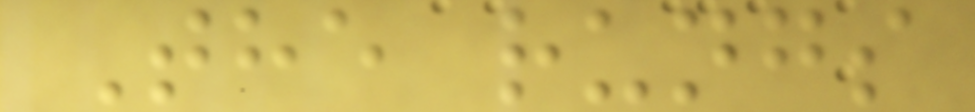The rungs
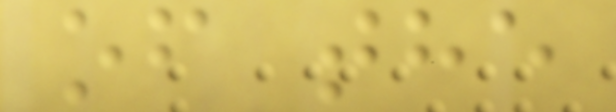of the
